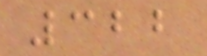322
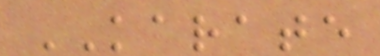KARATE
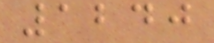1240
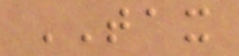TAX
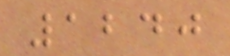1240
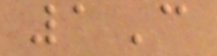1C
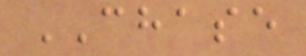CHASE
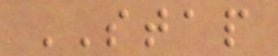STAP
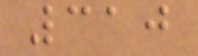310
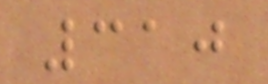310
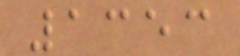1353
